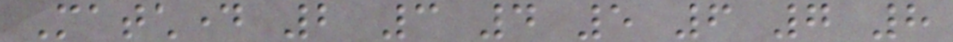Matchday 2 3 4 5 6 7 8
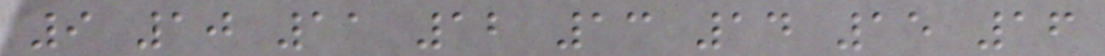9 10 11 12 13 14 15 16
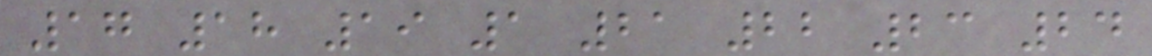17 18 19 1 21 22 23 24
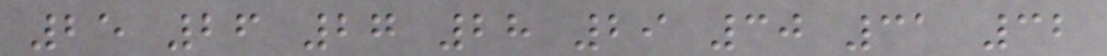25 26 27 28 29 30 31 32
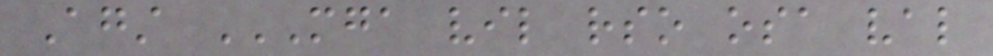Against MGA VIL RSO OSA VAL
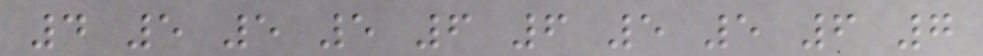4 5 5 5 6 6 5 5 6 7
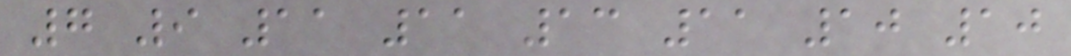7 9 11 11 13 11 10 10
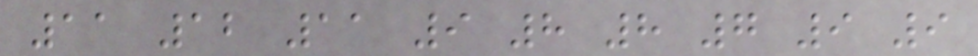11 12 11 9 8 8 7 9 9
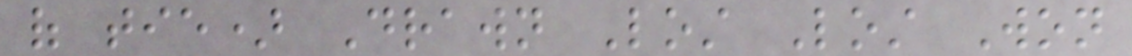of tie) Drawn Lost Lost Won
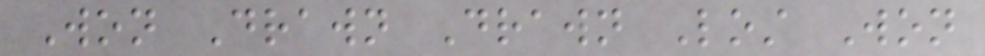Won Drawn Drawn Lost Won
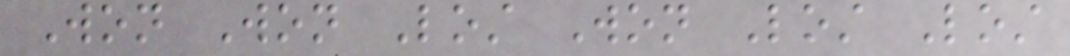Won Won Lost Won Lost Lost
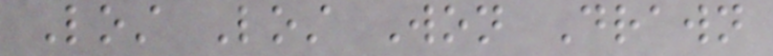Lost Lost Won Drawn
